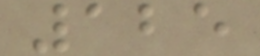125
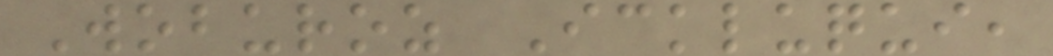Woburoz Ickluqui,
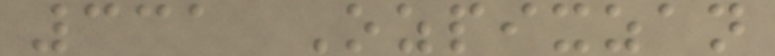331 Ozpixzan
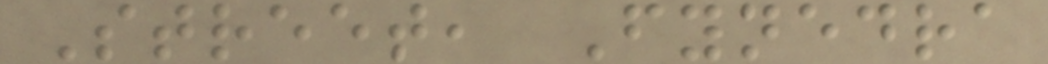Street, Fynedra
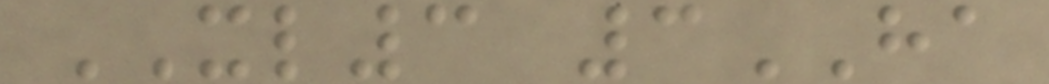XL3 3HA
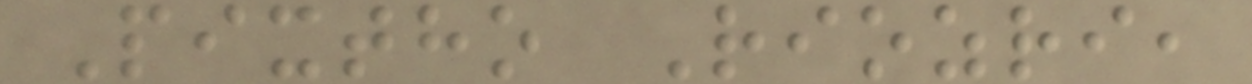Pixtho Riozri,
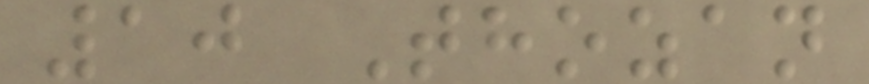10 Thozan
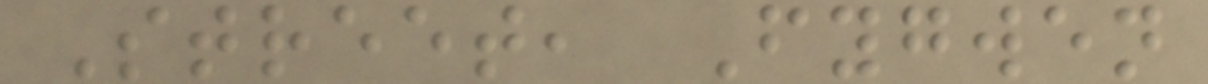Street, Fygwen
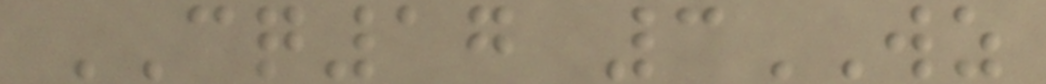CQ17 3WZ
